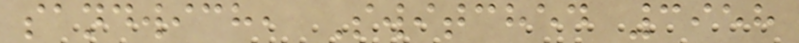sandwich, Switched 3958
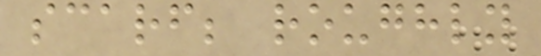scarf; roughly
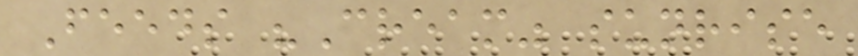Feeds "Cream" sunrise
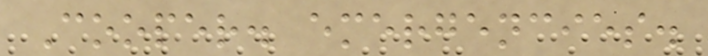Cooper. emergencies.
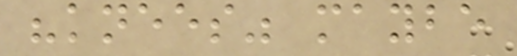"knees" maybe
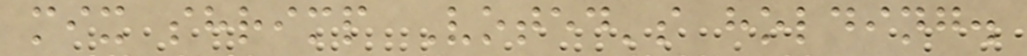mix shrimp Voted's holding.
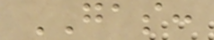GAS:
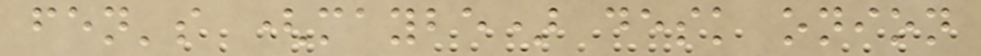fen's (maybe) desk onion
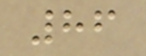86
